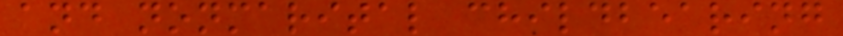and nonmarital childbearing
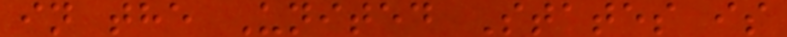in the United States is
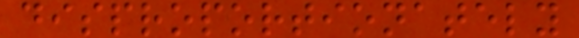disproportionately
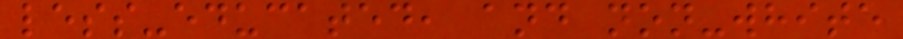less-educated, and non-white
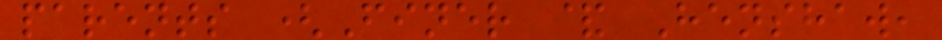parents (Finer & Henshaw,
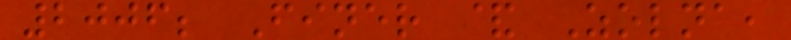2006; Finer & Zolna,
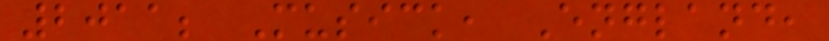2011; Musick, England,
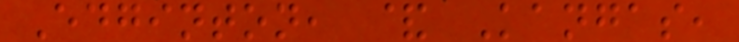Edginton, & Kangas,
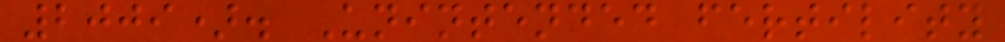2009). Unintended fertility
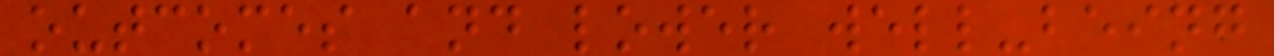outcomes and lower well-being
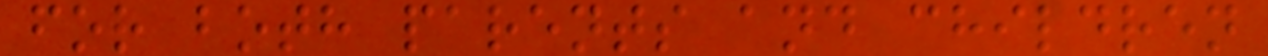for both parents and children
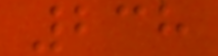238
